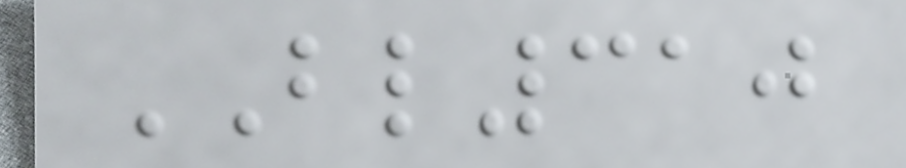BL310
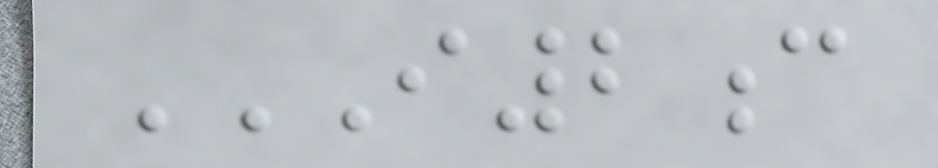I2C
